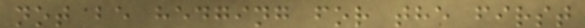not be hedging for the first
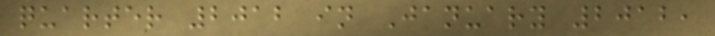quarter 2012 in January 2012,
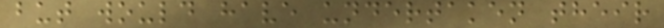but would have undertaken their
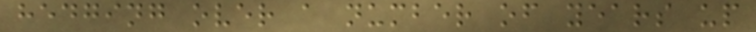hedging over a number of years up
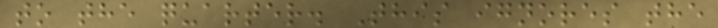to the quarter. This ignores the
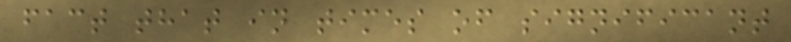fact that in times of significant
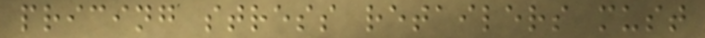pricing stress retailers must
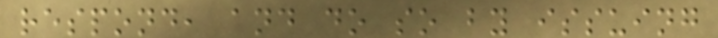respond, and do so by issuing
